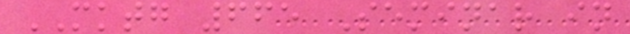MKTG 665 Seminar in
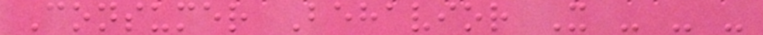Consumer Behavior X - - -
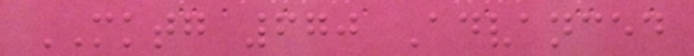MKTG 670 Advanced
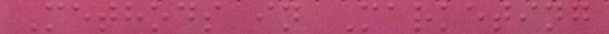Methods in Marketing
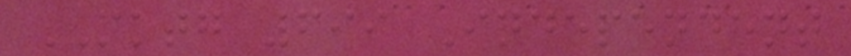MKTG 699 Independent
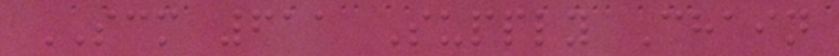SCM 611 Supply Chain
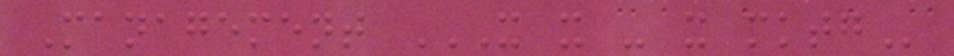Management X X - X MKTG
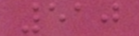510
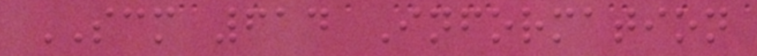SCM 614 Information
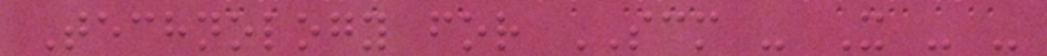Technology for SCM - X - -
